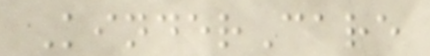KinderCare
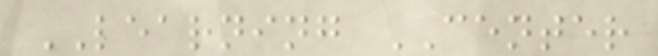LEARNING CENTER
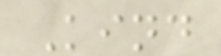Kind
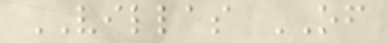VILLAS OF
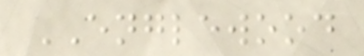ENGLEWOOD
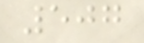507
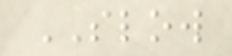SLOW
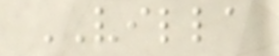VILLA
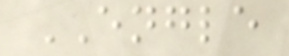ENGLE
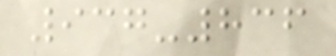937-836
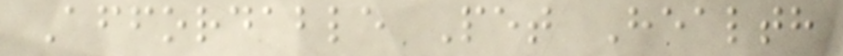Affordable Pet Health
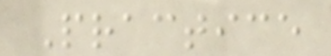Practice
